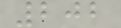202
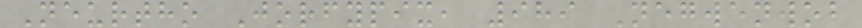Neurtho Jorfypix, 989 Negwenwob
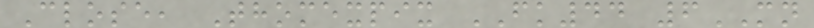Close, Thomexpix FK44 6MN
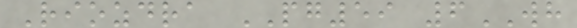Riozdra PG59 6WH
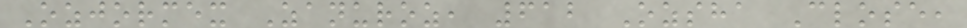Ozjormex Zanuroz, 612 Ozsha Close,
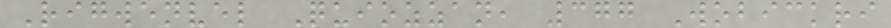Rigwenvel Quiozzan, 377 Wobickri
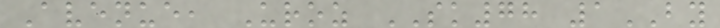Avenue, Uroz SK78 1BY
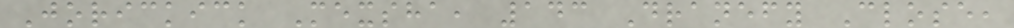Jorickick Mexsha, 143 Dranefy Close,
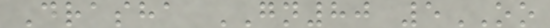Drasha GN80 5OO
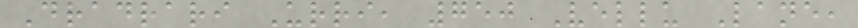Dradrari Urri, 750 Vellu Lane,
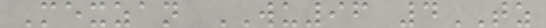Mexzan WU96 4TZ
